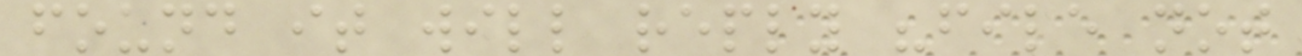found it will reply "file not
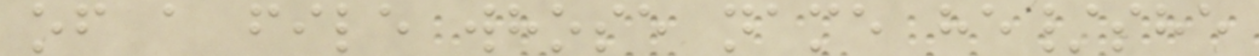of a file whose name he/she
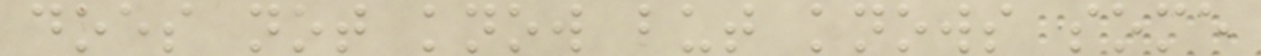does not know but knows some
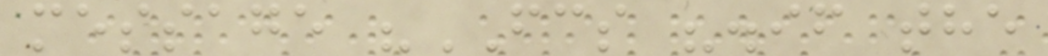message "FCS ".if the
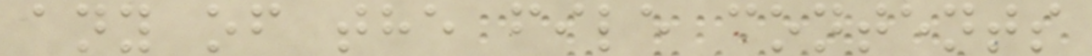any of the file contents
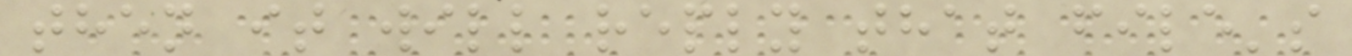then it will reply that file's
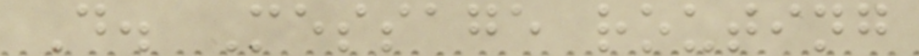D. Message routing
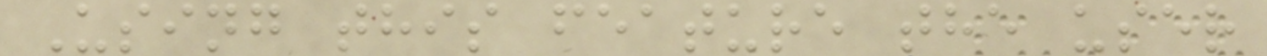Using this feature the user
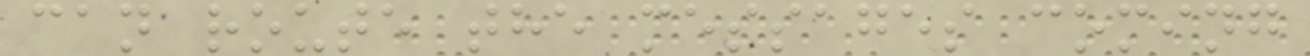can route the messages coming
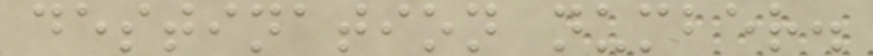destination number.
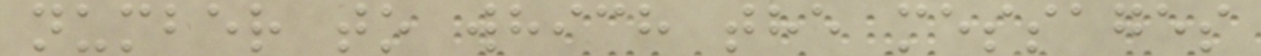number to which the messages
